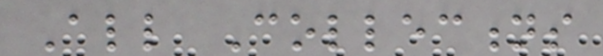All Collections
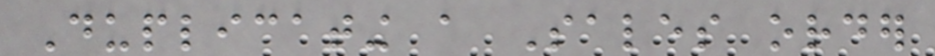Duplicating a Sales order
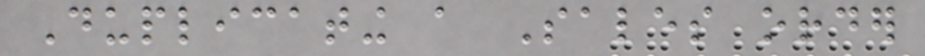Duplicating a Sales order
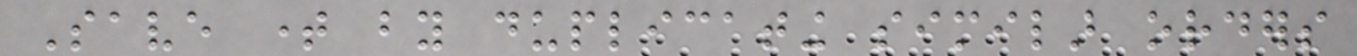Save time by duplicating similar orders
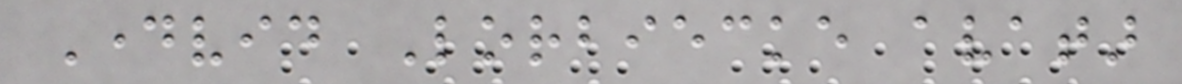Dayvid Lorbiecke avatar
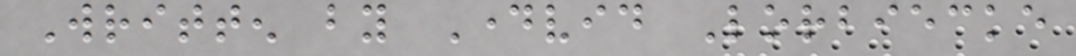Written by Dayvid Lorbiecke
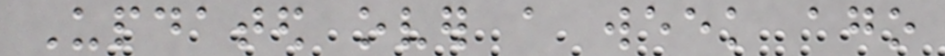Updated over a week ago
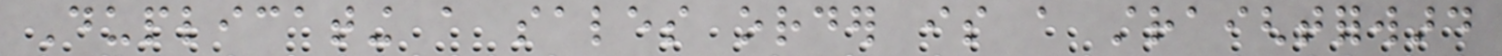Duplicating a sales order is a straightforward
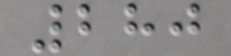280
